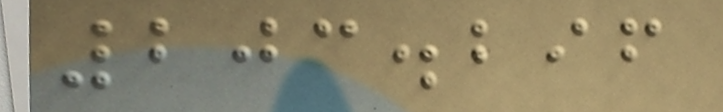203.296
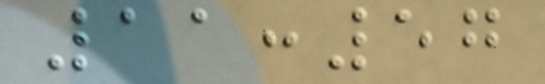11:57
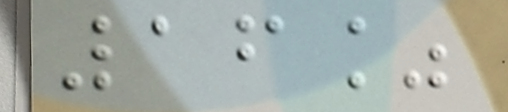16%
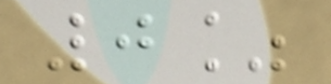0%
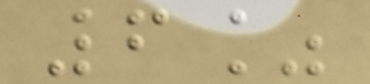6%
